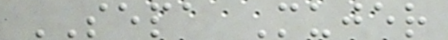SEPA Mujer
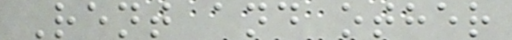Rent and other
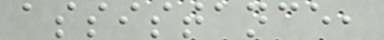assistance,
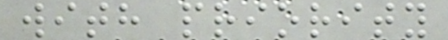with priority
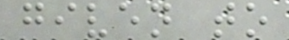given to
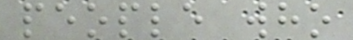people who
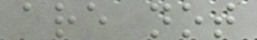are not
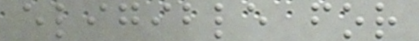eligible for
